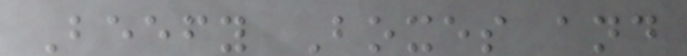Beefy Boxes and
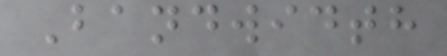Bandwidth
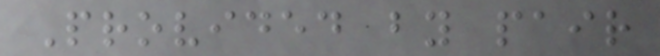Provided by pair
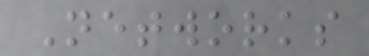Networks
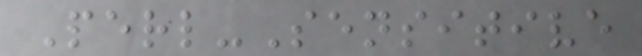Perl-Sensitive
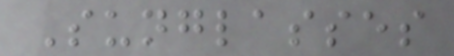Sunglasses
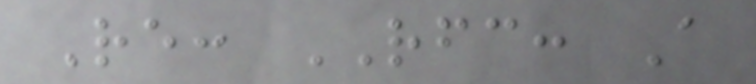Re: RFC: A
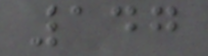147
